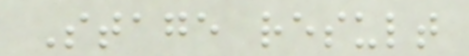Stage result
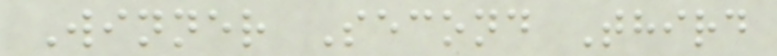Winner Second Third
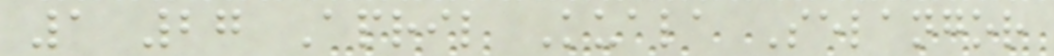1 27 April Kuala Selangor
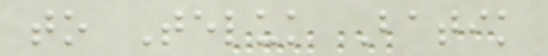to Teluk Batik
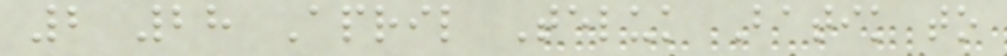2 28 April Teluk Batik to
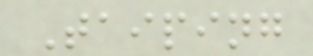Taiping
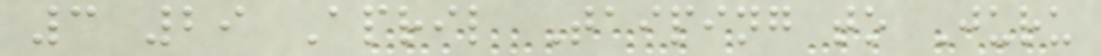3 29 April Taiping to Juru
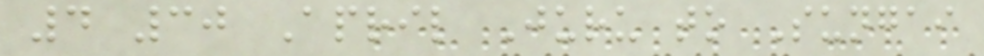4 30 April Juru to Sungai
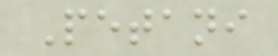Petani
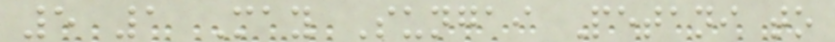5 1 May Sungai Petani to
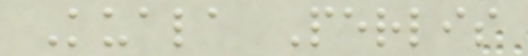Kuala Perlis
